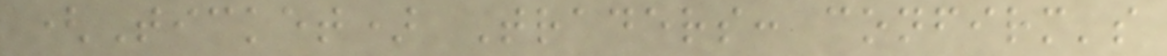(Ticket) Traders: confirm's
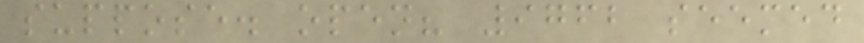suppose. open? 9762 seemed
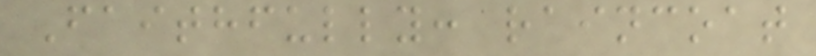Faithfully: raincoat
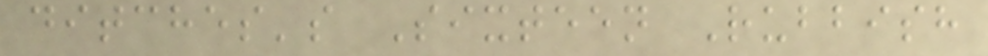ditches's Sixteen Rubbish
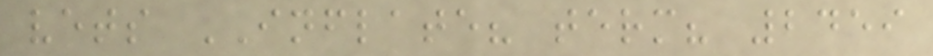vets INFLATE? term? 2459
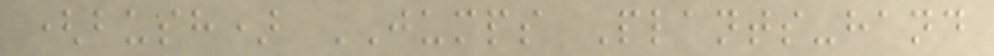(bush) JUMPS Plants-hand
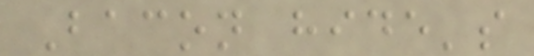Bacon hide's
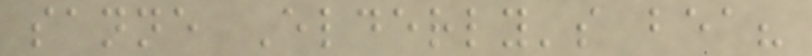sanne Elderly's bea?
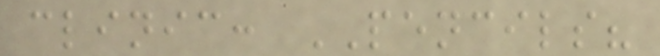clinic: PENCILS?
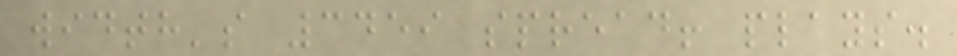width's 3459 spread! plays.
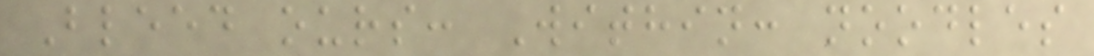Bleed ours: Within: noodles
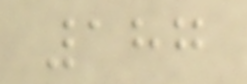187
